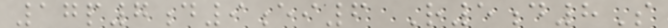17p7d9ei6 R5d8S
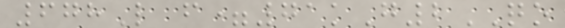678L f=71kG2QO
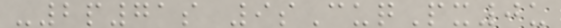-2p71s 9sCuqPx0u
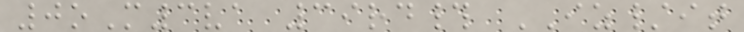0oM3va 39rd# IZ/it
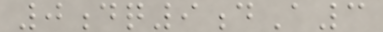0dq9dA3
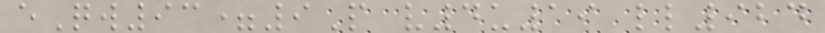eQw93=9P v4u19 ll924
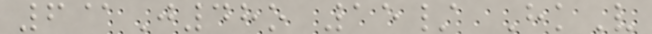6@J48o 15/ HkV
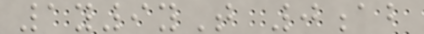1y9yT 0ab
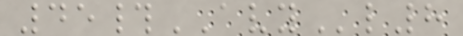45#AVYl8
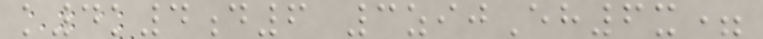k4k4d6 3zijEh6x=
